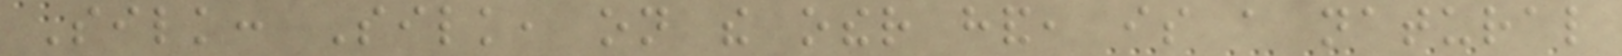Silk: Silk, on the other hand, is a natural
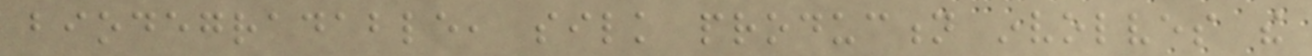biodegradable, silk production involves the
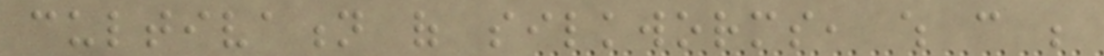cultivation of silkworms, which can be
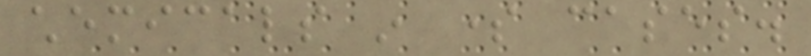chemicals in some cases.
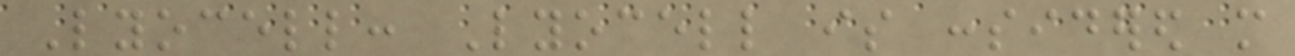Lyocell: Lyocell is considered more
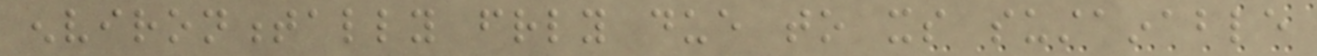environmentally friendly due to its sustainable
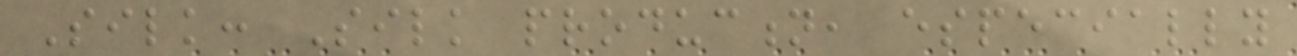Silk: Silk production, especially
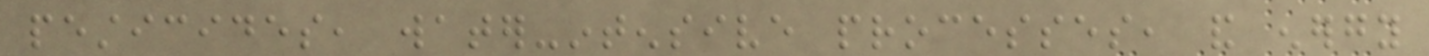pesticides, water-intensive processes, and energy
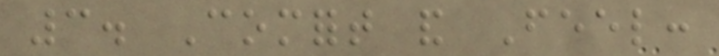3. Comfort and Feel:
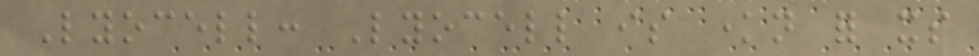Lyocell: Lyocell is known for its
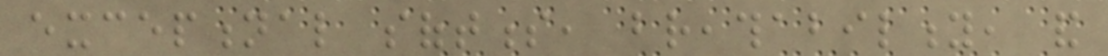exceptional softness, breathability, and
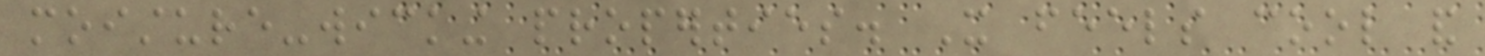moisture-wicking properties. It feels cool and
